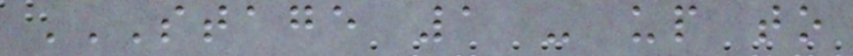STAGE 1 - UP TO
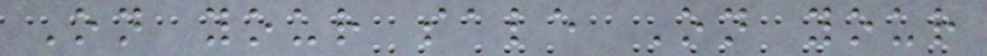On your sale On your
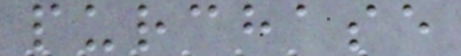purchase
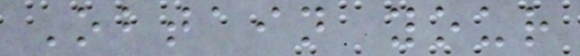Obtain your
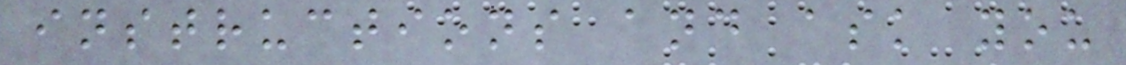instructions and ask you
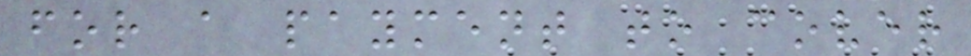for a payment to cover
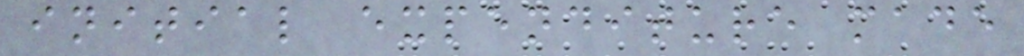initial expenditure made
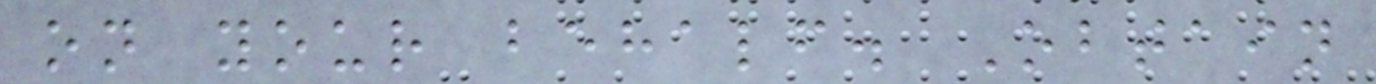on your behalf. Obtain
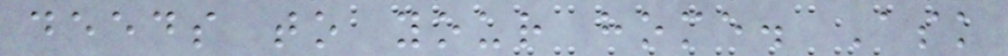deeds to your home. Ask
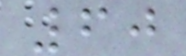60
